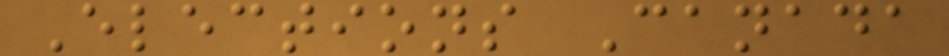Elections Canada
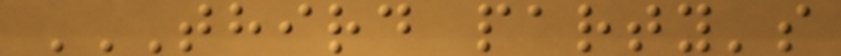THIRD PARTY'S
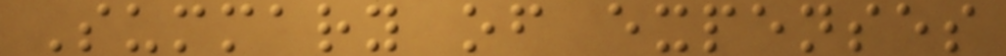Summary of expenses
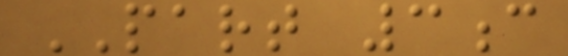PART 3c
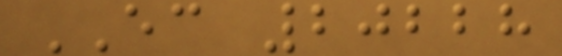EC 20228
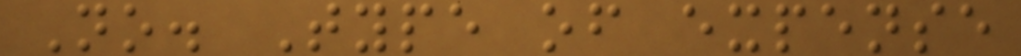No. Type of expense
